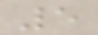5
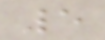5
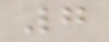7
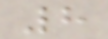8
